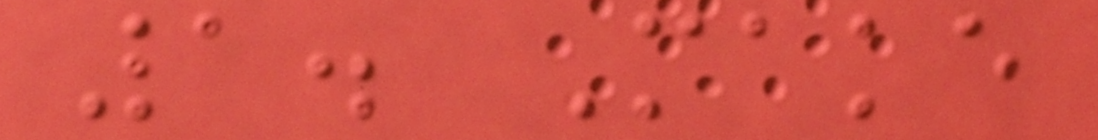1. Make
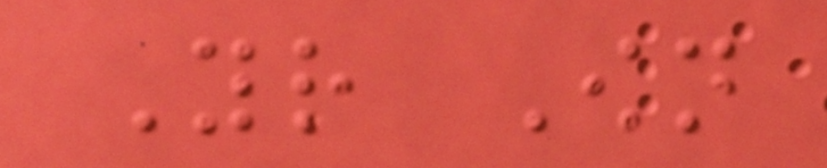Your Own
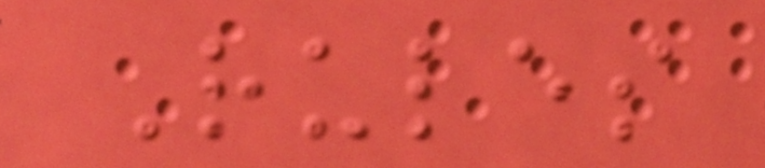Rules
